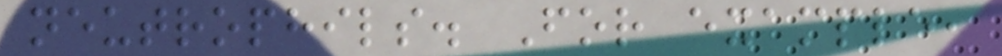neutrophils. For example,
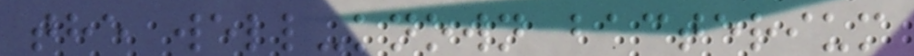the well-known bacterium
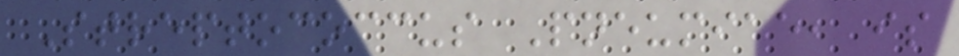Streptococcus Pneumiae, is
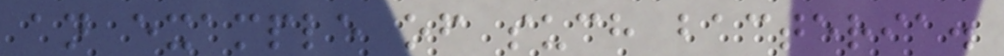an example of such bacteria.
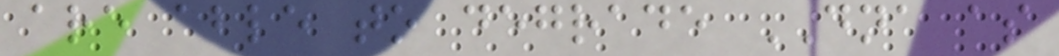are able to degrade DNA as
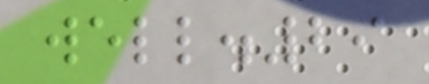well.29
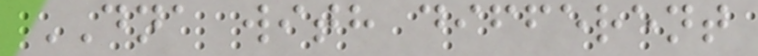DNA with different
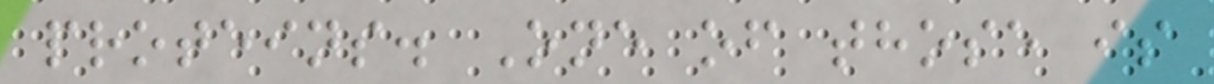proteins. One of those is
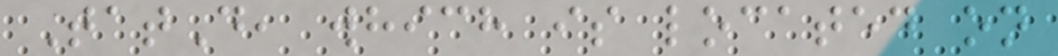TatD, which is located on
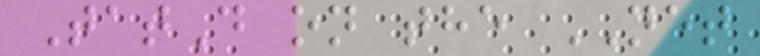TatD on the NET
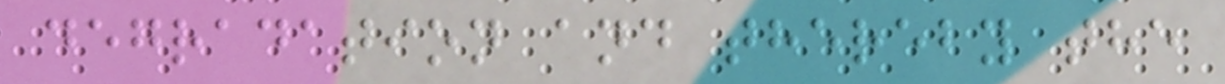degradation and thereby the
